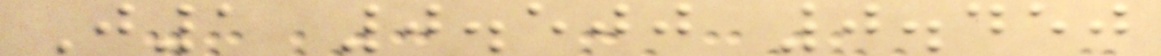J1 0.500 0.450
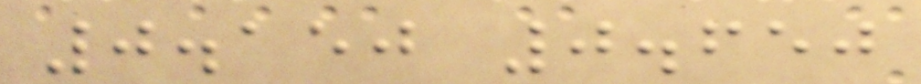0.150 0.650
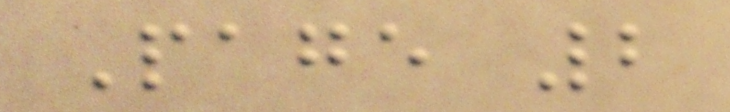Page 2
